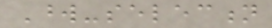Word-selection
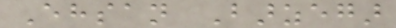Ehsan Barzegar
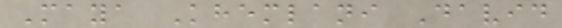Maya Khemlani David
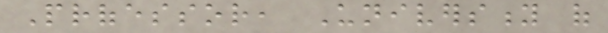Professor, University of
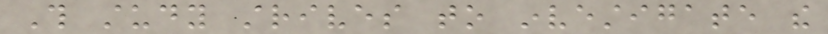This study strives to investigate the
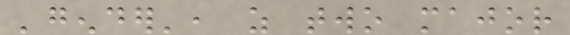'gender', as two major
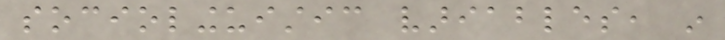sociolinguistic variables, in
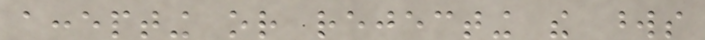accepting or rejecting the words
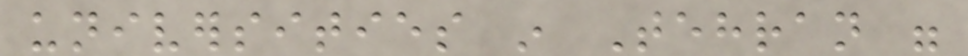universities in Tehran were
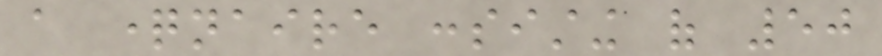a questionnaire consisting of 50
